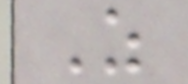As
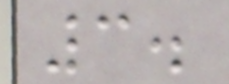3.
